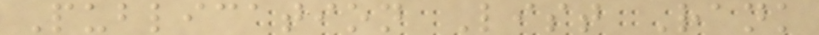Publication List Rank
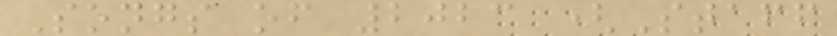Songs of 2023 (Staff
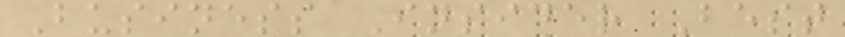Business Insider Best
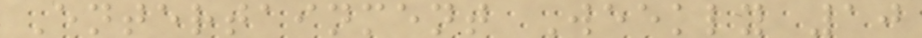Entertainment Weekly 10
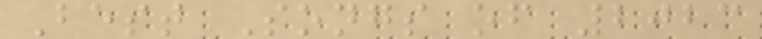Best Songs of 2023
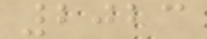2023
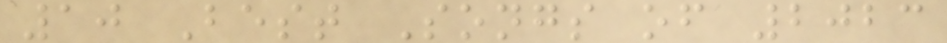10 Best Songs of 2023
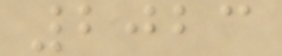2023
